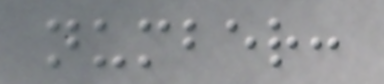number:
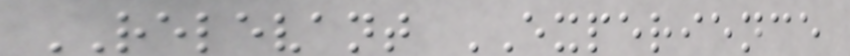RELEVANT EXPERIENCE
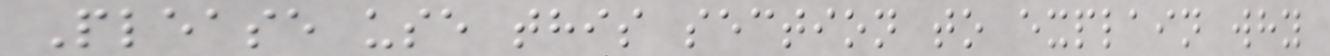Please use this section to explain why
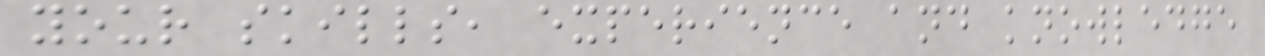your skills, experience and knowledge
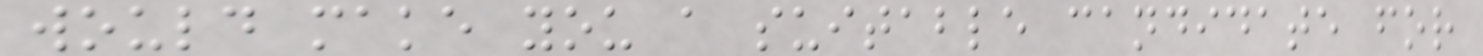would make you a suitable candidate for
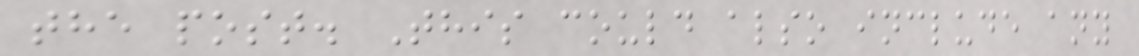the post. This could also include any
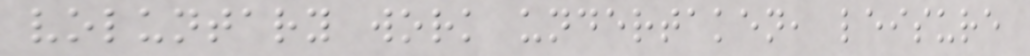voluntary work undertaken, leisure
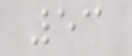53
